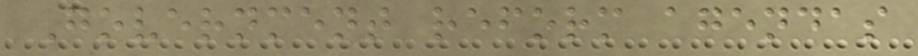Government reform agendas
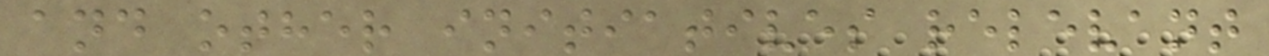and other initiatives relevant
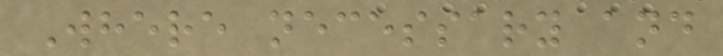Where necessary and
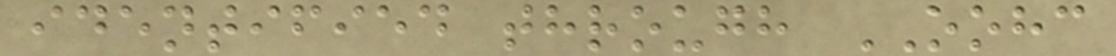identified through OOHC
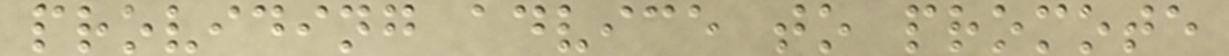providing advice to promote
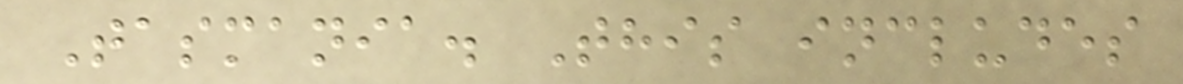Tasmania. This includes
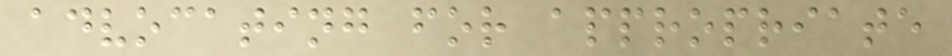advocating for appropriate
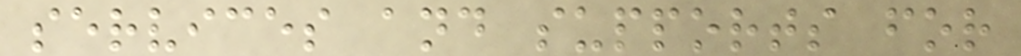services and supports for
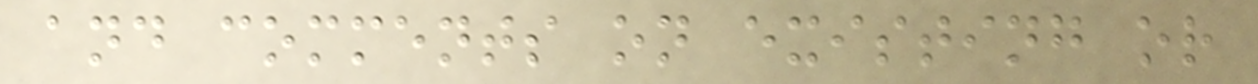and comments on existing or
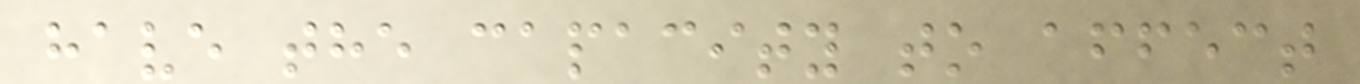have the capacity to affect
